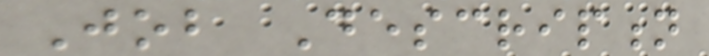Job Description
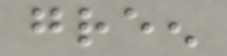green
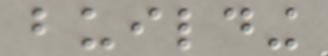building
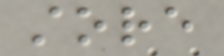store
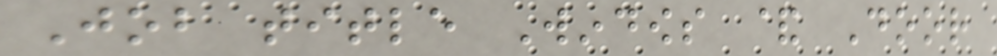Job title Windows & Door
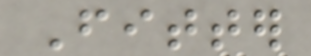Fitter
